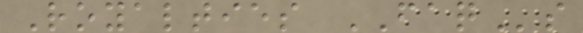Royalties FAQs
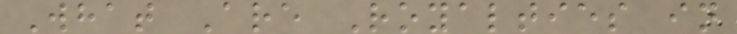What Are Royalties in
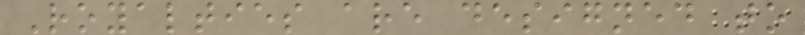Royalties are designed to
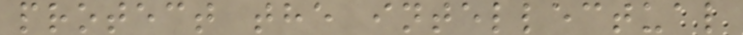protect the intellectual
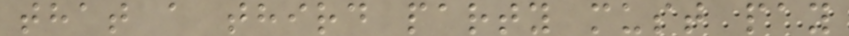that a third party must pay
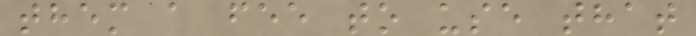them a fee to use that
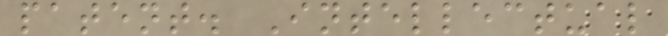patent. Intellectual
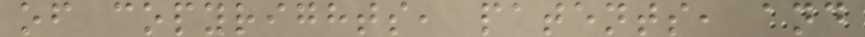of copyrights, patents, and
